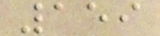159
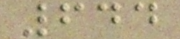644
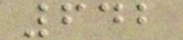642
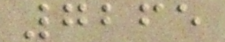7265
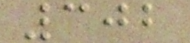302
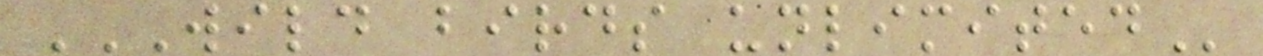WILD BIRDS UNLIMITED
